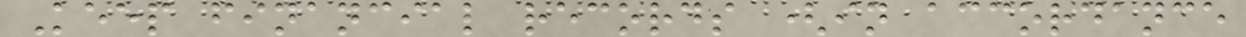Keep financial records (in accordance
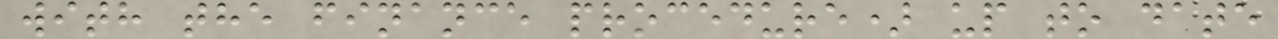with the finance procedure) up to date
